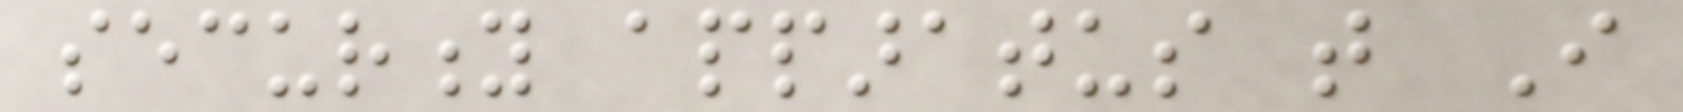security apparatus that I
